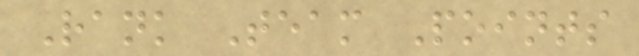Rank Team Points
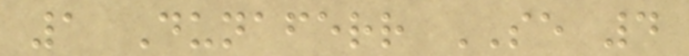1 Dunaferr SE 4
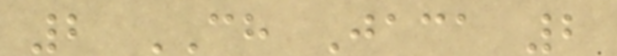2 CH Jaca 2
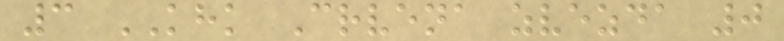3 KHK Crvena zvezda 0
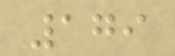179
